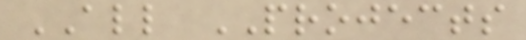ALL PROJECTS
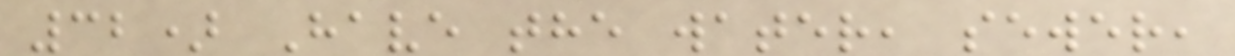32) Have the water, sewer,
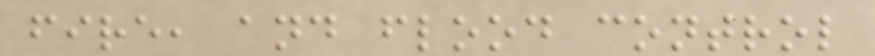fire, and flood control
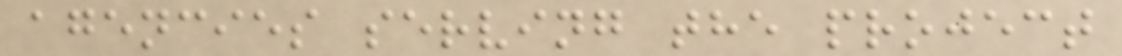agencies serving the project
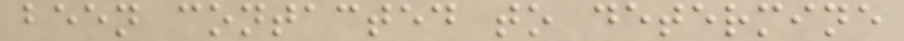been contacted to determine
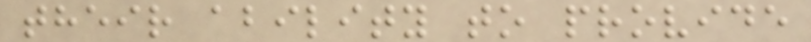their ability to provide
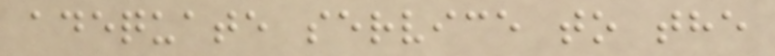adequate service to the
